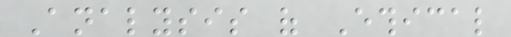Analysis of Ethical
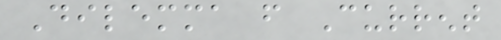Dilemma from Current
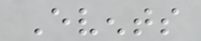Events
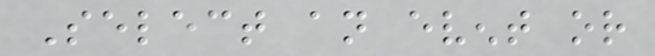Select an event or
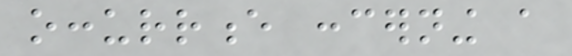occurrence concerning a
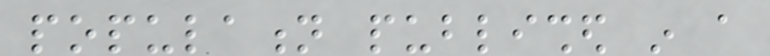population published in a
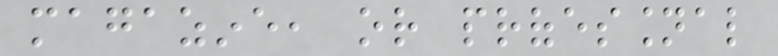magazine, or professional
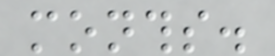months.
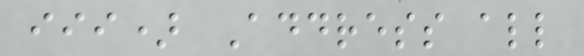iii) Address all
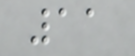11
